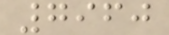7960
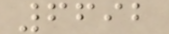6692
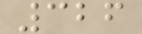326
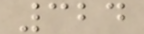324
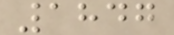1847
